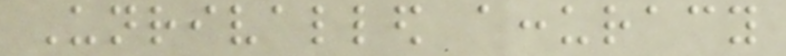Unrivalled accuracy
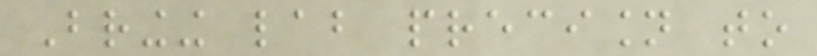Bringing lab precision to
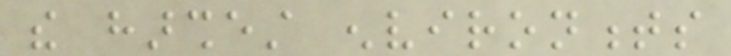the harshest environments
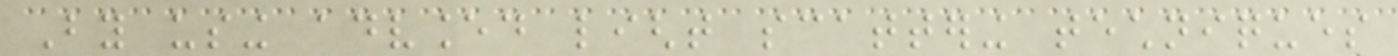By using advanced light scattering techniques
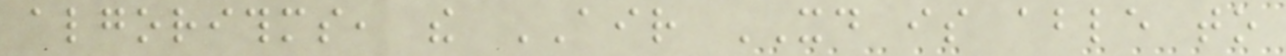algorithms, the AIR XD is able to
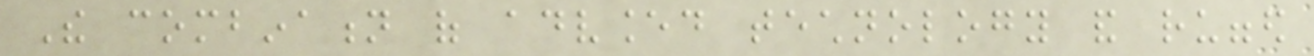The combination of advanced technology and rugged
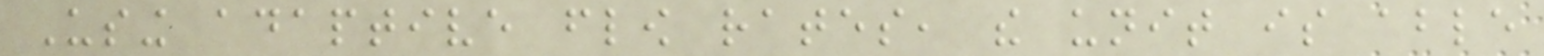Using adaptive flow rates, the unit is able
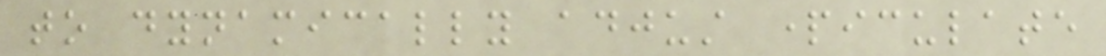to dynamically adjust particulate
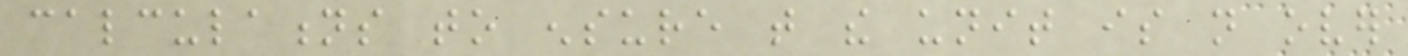calculations to ensure that the unit is not over
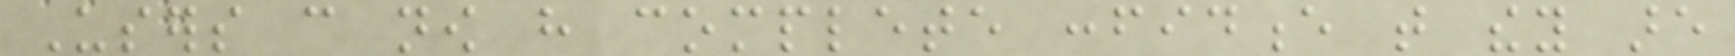Users can now have complete confidence that they are
